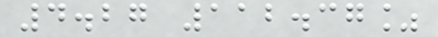4.27 112.37%
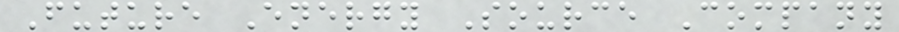Future Energy Source Company
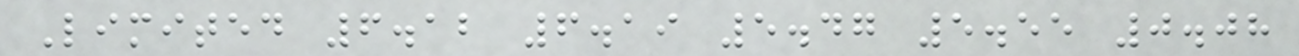Limited 6.12 6.19 5.47 5.55 0.08
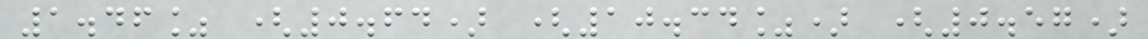1.46% (0.64) (10.34%) (0.57)
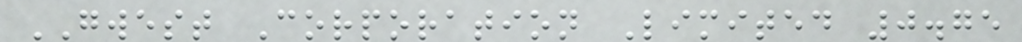GWEST Corporation Limited 0.75
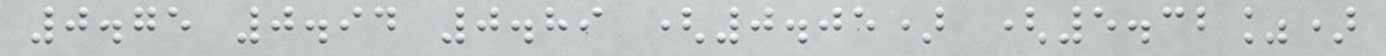0.75 0.94 0.89 (0.05) (5.32%)
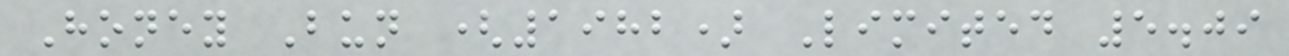Honey Bun (1982) Limited 5.09
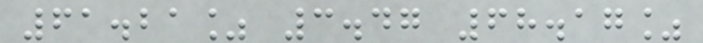61.21% 3.47 68.17%
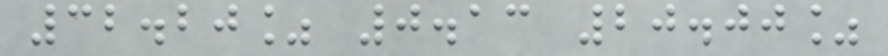32.20% 0.13 20.00%
